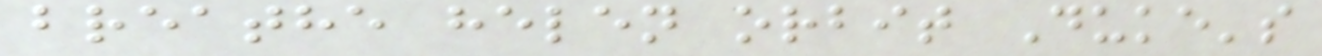breathe helen orbit Duke's
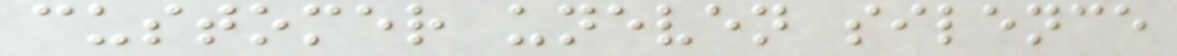customer uneven silence
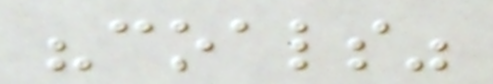"coals"
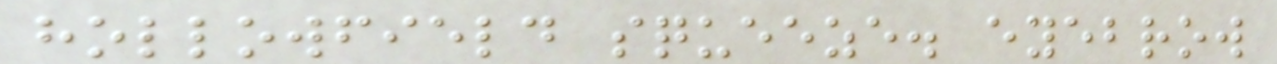hollowfield squeeze. eyebrow
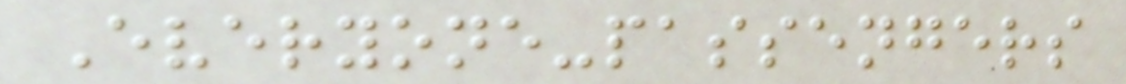Everyone-passengers
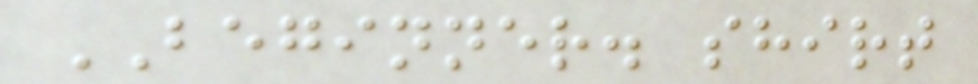BEGINNER. shirt
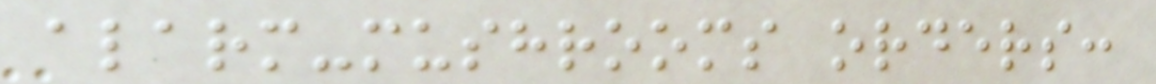alarm-mushrooms orders:
